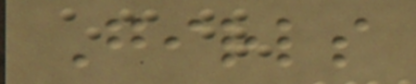Girls
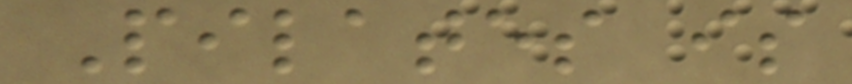Pilates is
